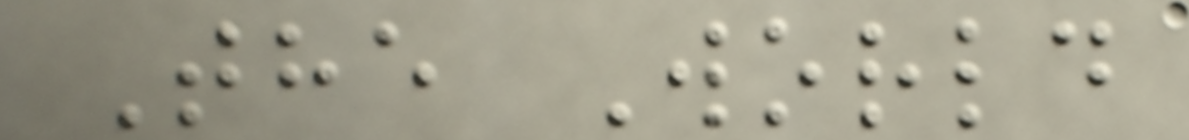The World
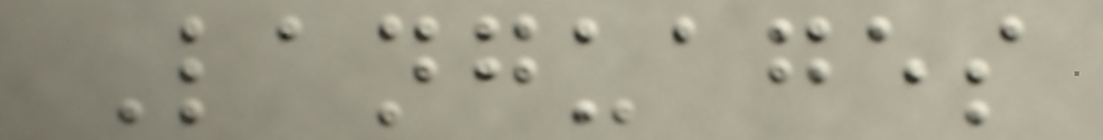Languages
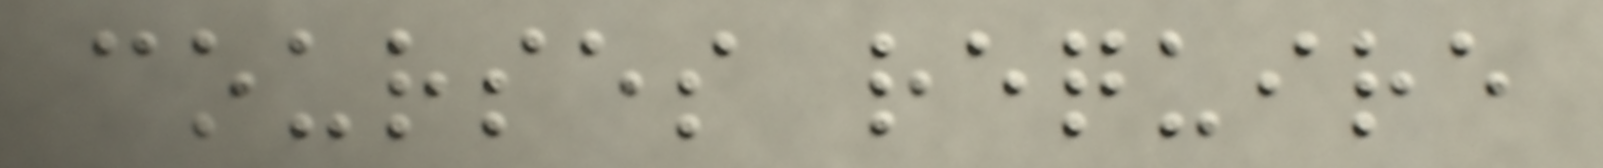courses require
